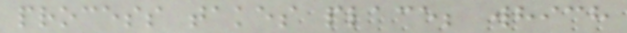process takes place; which
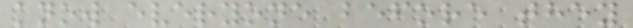know everyone before they
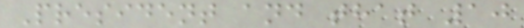President and that 10
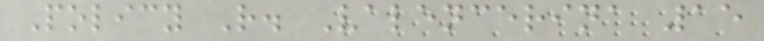Policy R. Valencerina 15
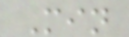Min
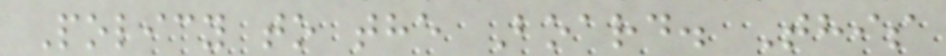Policy to the Board. This
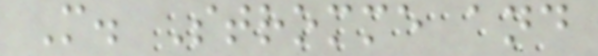M. Stromme and
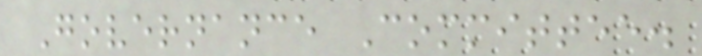Governance Committee.
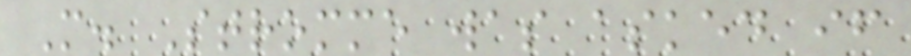M. Stromme was asked if
